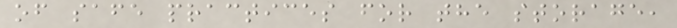of safe practices for the storage,
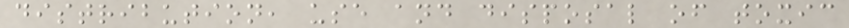distribution, use and disposal of toxic
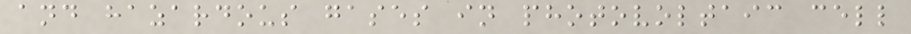and hazardous gases in photovoltaic cell
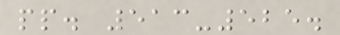pp. 513-525.
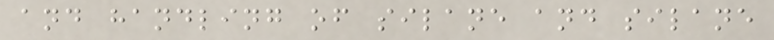and handling of silane and silane
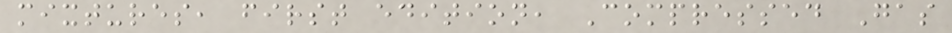mixtures, first edition, Compressed Gas
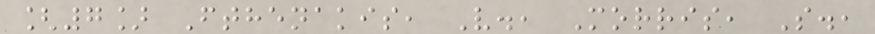[7] Fthenakis, V., Morris, S.,
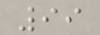99
